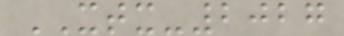XTX-2027
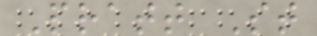Pratt St
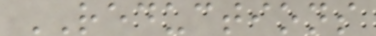REDUCTIONS
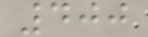400
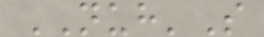NUH'S
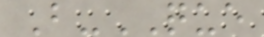B-QUE
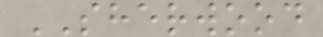SHERWOOD
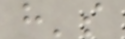h's
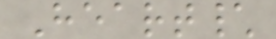Heart\
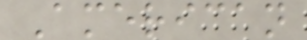American
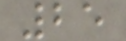25
